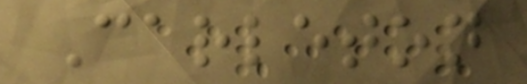Carleton
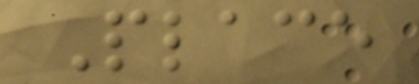Place
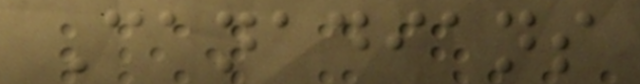Canadians
